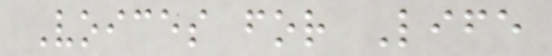Voices for Life
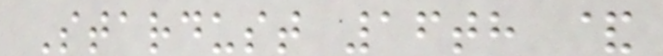Stardust 16th &
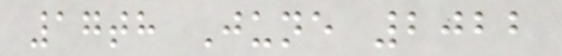17th June 2022
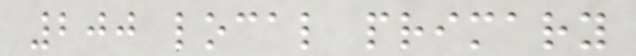200 local primary
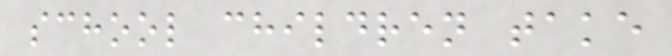school children take
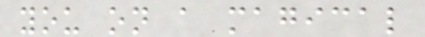you on a magical
